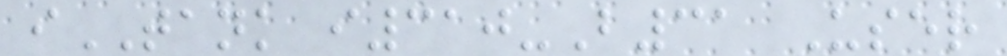iTANK i310-B31 User
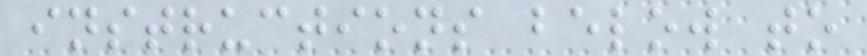instructions below to
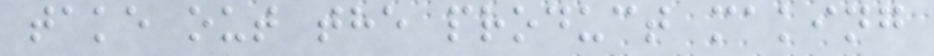take out the product making
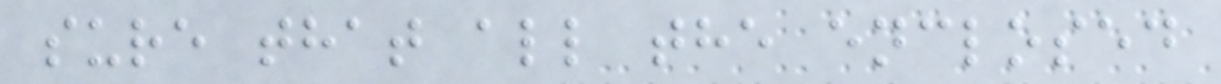sure that all the enclosed
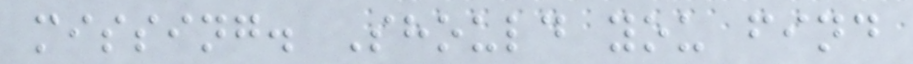missing. Should you find
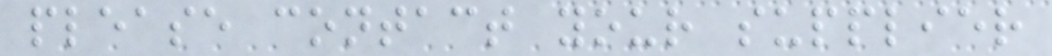please contact your supplier
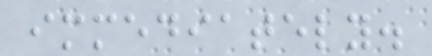immediately.
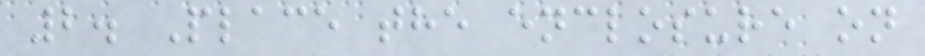2. Place the enclosure on
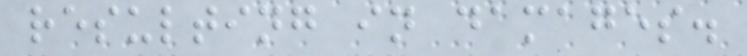resulting in damages.
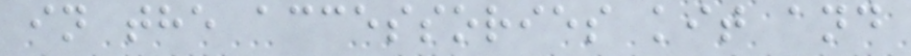in the accessories kit and
